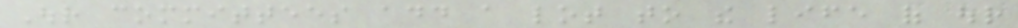Our committees add a lot to the life of our
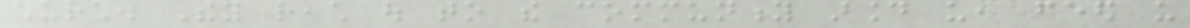church. They reach out to the community around us, feed us
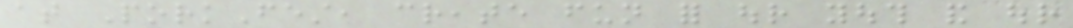at PorkFest, create fun for our youth and our
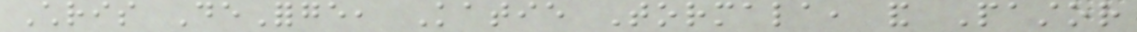Chris DeForge, Katie Tormala, and Pastor
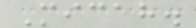Micah.
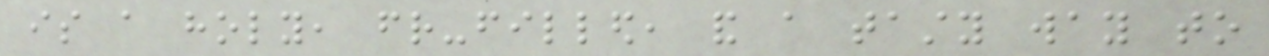is a holy, friend-filled, and a tasty way to
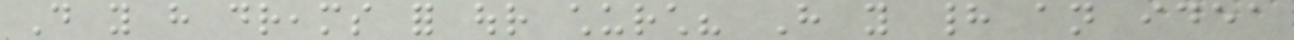Do you have dreams for our church? Have you had an idea
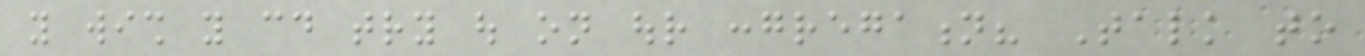you wish you could try out on our congregation? Talk to
